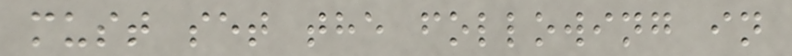must set the following in
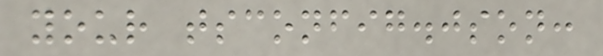your tsconfig.json:
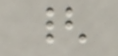{
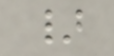}
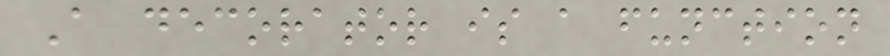A decorator is a function
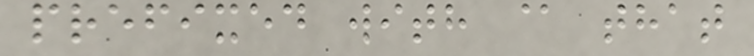prefixed with @ that
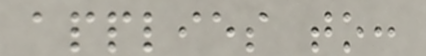applies to:
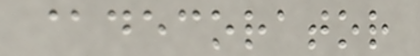@decorator
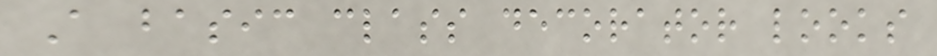A basic class decorator looks
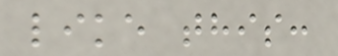like this:
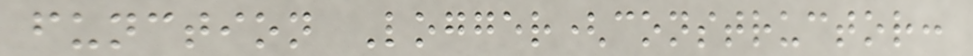function Logger(constructor:
